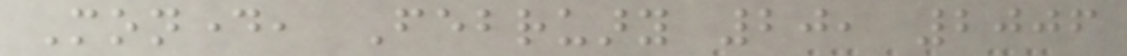Monday, February 20, 2006
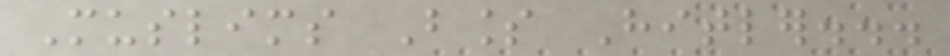Muslims Bless Hitler...
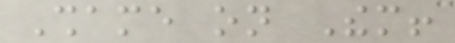Shame on Them!
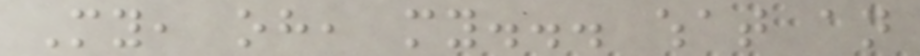My, oh, my... what an
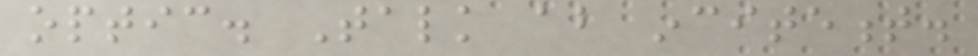optic. Talk about incitement.
